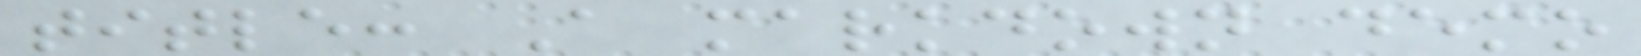title: A markdown demo
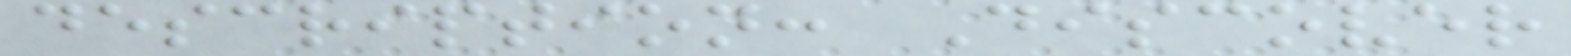description: Discover
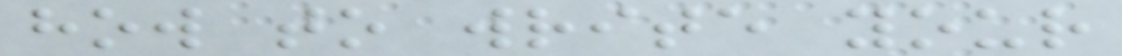how to write your
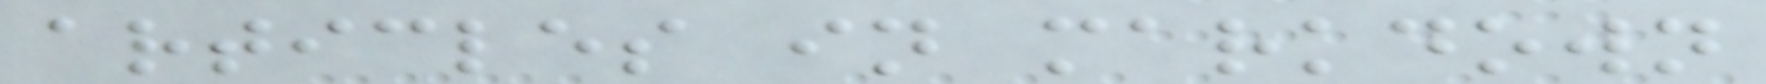articles in markdown
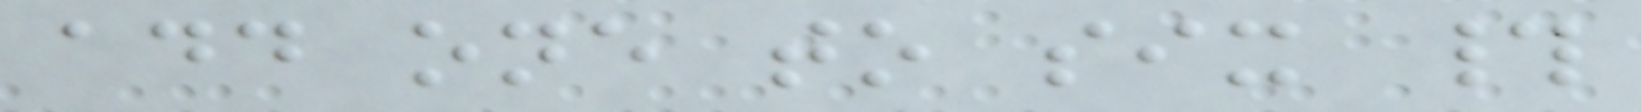add one to six #
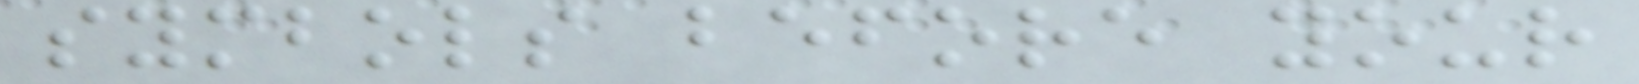symbols before your
